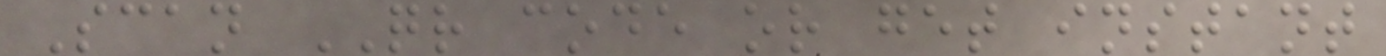Scan QR code or get instant
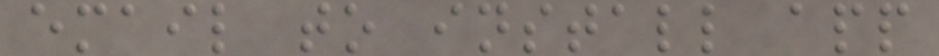email to install app
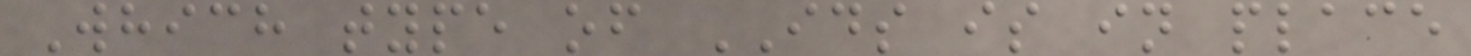Which type of IDS is in place
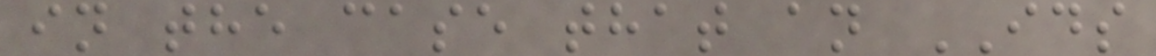in the case that an IDS
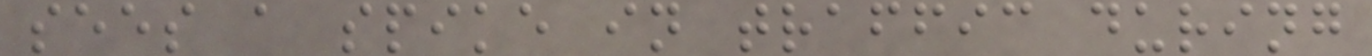sees a spike in traffic during
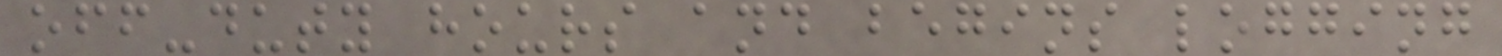off-duty hours and begins logging
